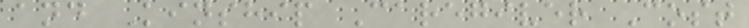and Kinship Caregiver Cost
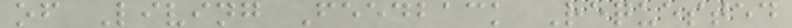of Living Feedback Requested
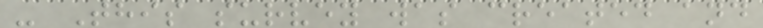- This survey was created and
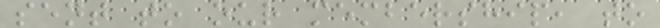sent to our membership, to
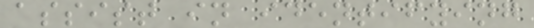assist in identifying
